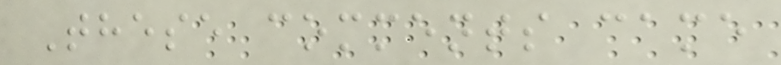These comments came
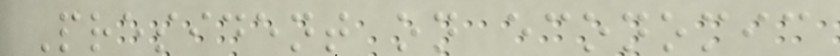President on economic
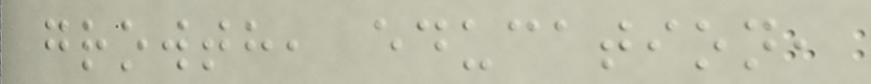growth, education,
